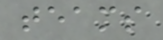teams
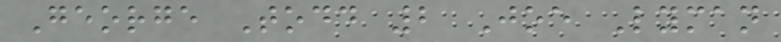George Todd 2 Joe Lyman
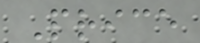Price
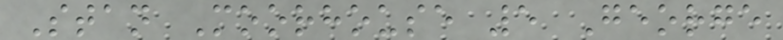Stan Moorhouse 5 George
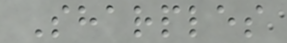Sharples
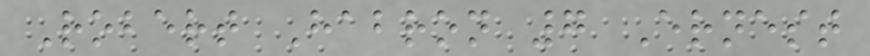Robert Habron 7 Ernest
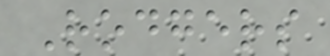Rodgers
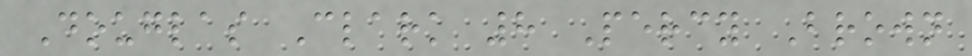Douglas Clark 8 Percy Brown
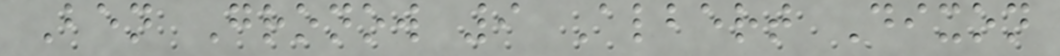Ben Gronow 9 Albert Dixon
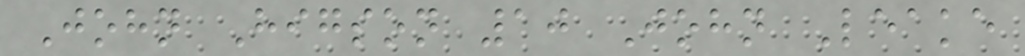John Higson 10 John Leake
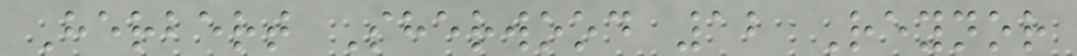Herbert Sherwood 12 Reynor
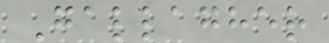Gallagher
